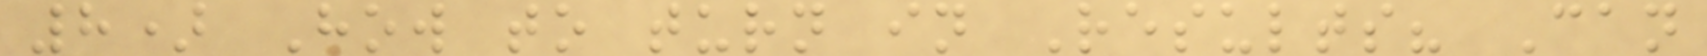8) How to turn in Results? Can
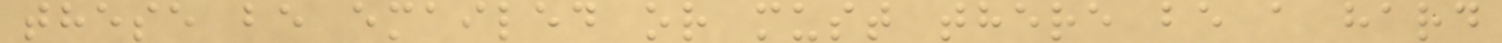these be emailed or must there be a hard
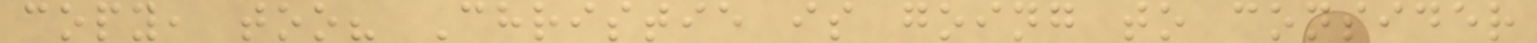copy, too? Christie is going to consider
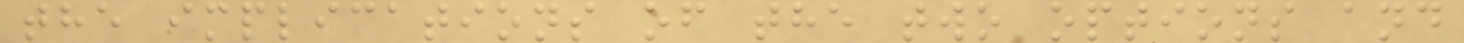the implications of the two options and
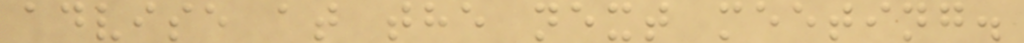advise at the next meeting.
